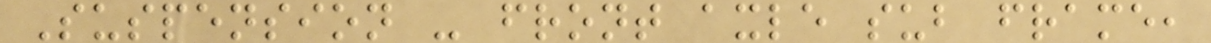Suspension - front axle sub frame,
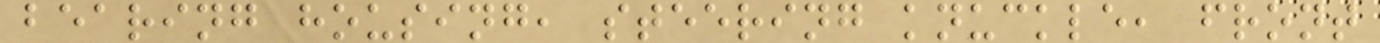bearing housing, steering knuckle, front
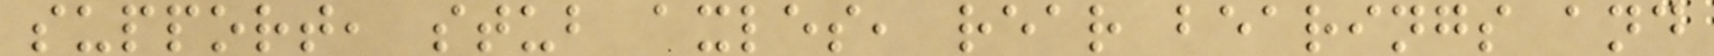support, stub axles, rear bearings and
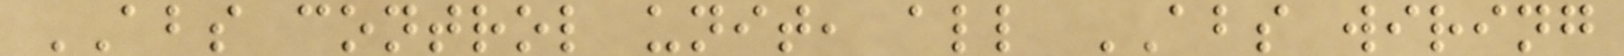ABS control unit, all ABS wiring
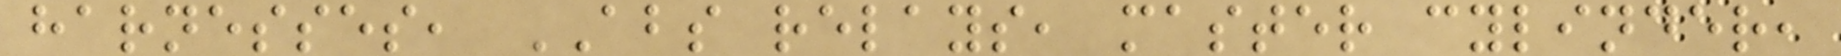harnesses, ABS relays, master cylinder,
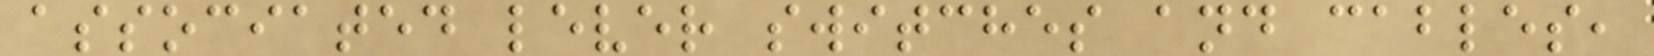associated lever switches and cables,
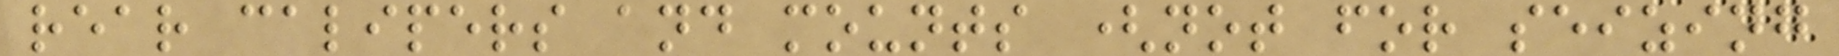rear calipers and mounts (not for seizing
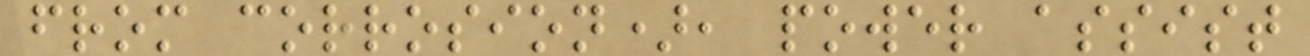from corrosion), power assist
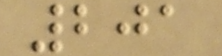201
